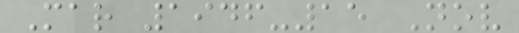Mar 1946-15 Nov
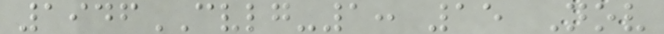1946CVLG-1: 15 Nov
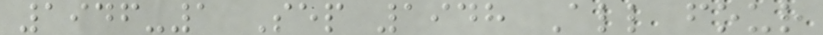1946-1 Sep 1948 All four
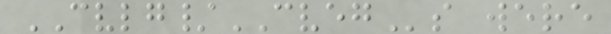CVLG/CVEGs were
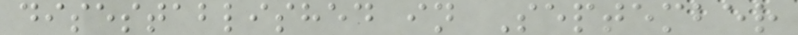disestablished in September
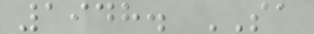1948. SA
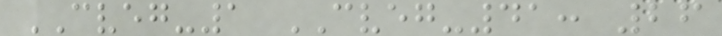CVEG-1 CVEG-41: 26
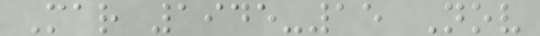Mar 1945-15 Nov
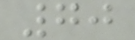70
